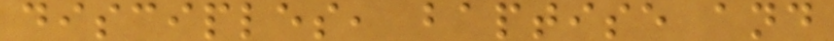disciples, baptise and
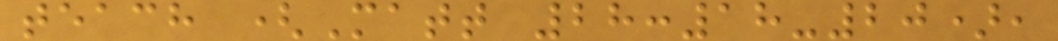teach (Matt 28:18-20),
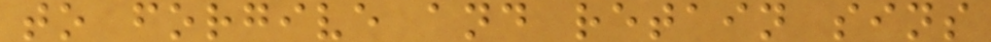to forgive and retain sins
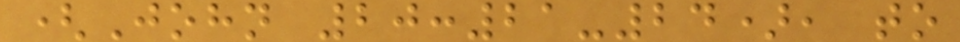(John 20:21-24), to
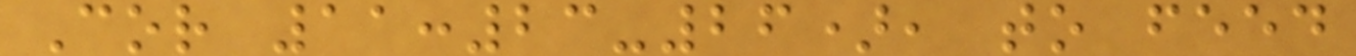Cor 11:23-26), to feed
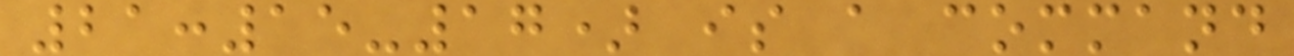21:15-17) is a command
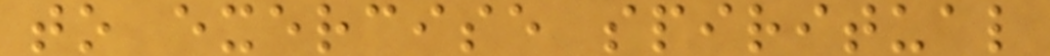to exercise spiritual
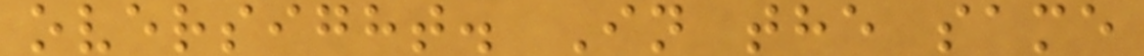oversight. In the same
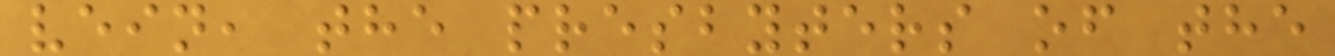vein, the presbyters of the
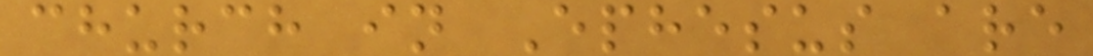church in Ephesus are
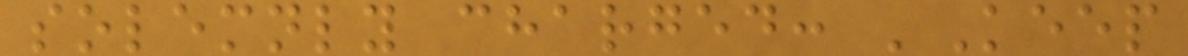solemnly charged: 'Keep
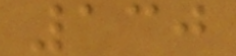130
